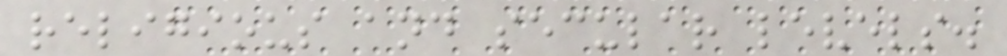religious and secular levels.
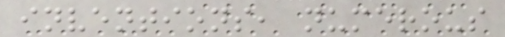inventions, numerous
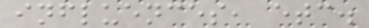influences, etc.
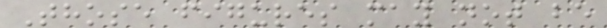Those figures may not be
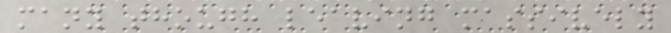many though leaving massively
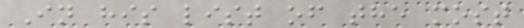In his list of the most
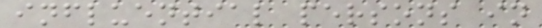influential persons in
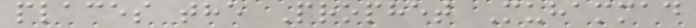places the Prophet Muhammad
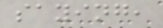saying,
